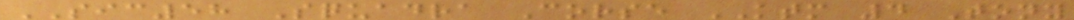SIC58 Squadra Corse KTM 4 Tony
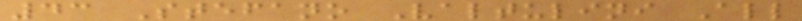43 Stefano Valtulini All
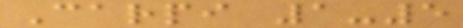Carpi 1-5
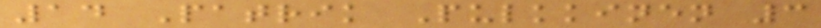14 Patrik Pulkkinen 3
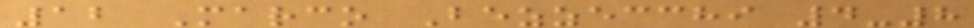12 Marco Bezzecchi 4-8
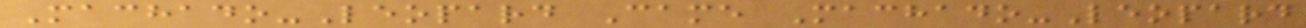Machado-Leopard Came Machado-Leopard
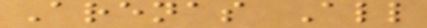Arenas All
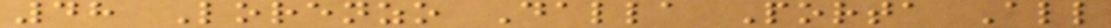48 Lorenzo Dalla Porta All
